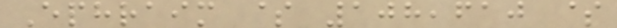Ephraim $ 108,610 $
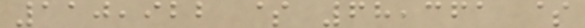110,922 $ 68,361 $
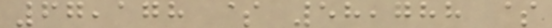67,178 $ 58,788 $
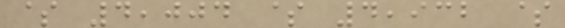$ 4,004 $ 4,932 $
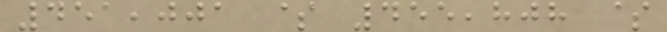451,001 $ 455,808 $
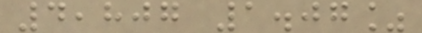4,807 1.07%
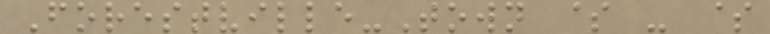Forestville-Town $ - $
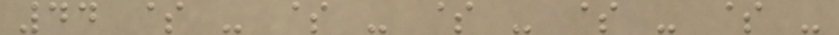44 $ - $ - $ - $ - $ -
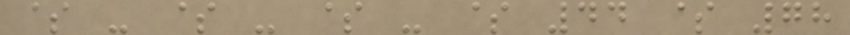$ - $ - $ - $ 44 $ 78
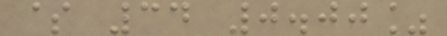$ 34 0.00%
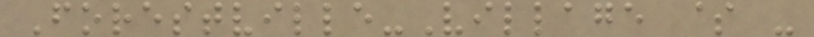Forestville-Village $ -
